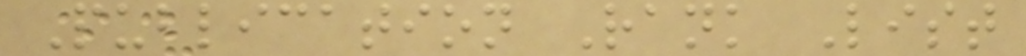Publication Rank List
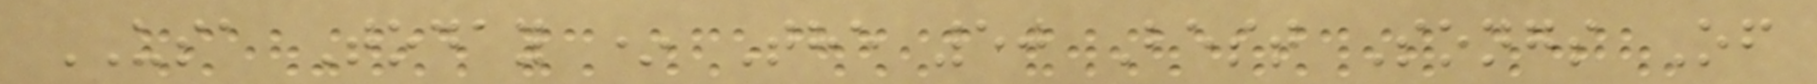USA Today * The 50 Best Songs Of
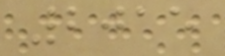2015
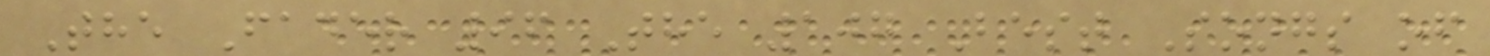The Fader 96 The 107 Best Songs of
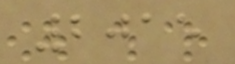2015
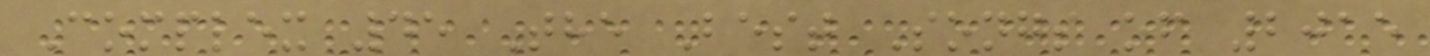Complex 45 The Best Songs of 2015
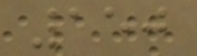150
